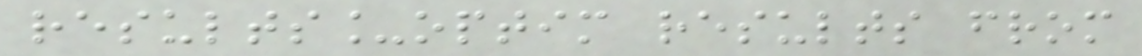results_optim results from
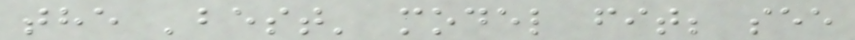the 'best' model fit; see
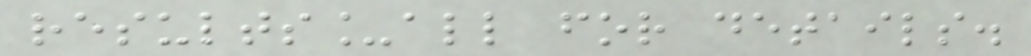results_all for details.
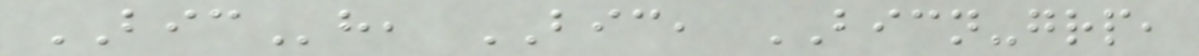BICh, BIC, BICN-grp,
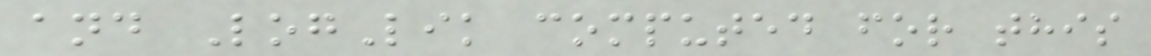and LogLik computed for this
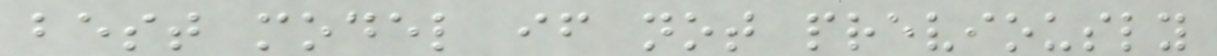best model if not previously
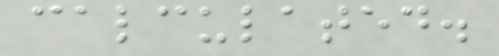calculated.
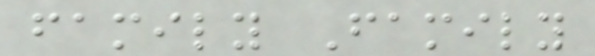family Family
